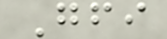Gfi
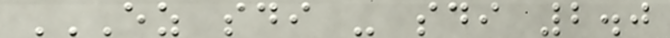EZ SDI - SDI 2.0
